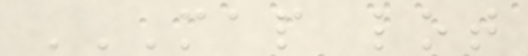MAP LOT
